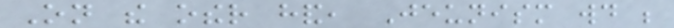On the other hand, Jeunism would be
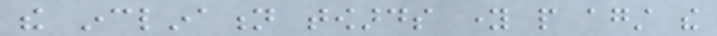the inclination towards young people against the
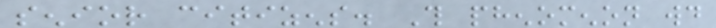senior citizens. This phenomenon would
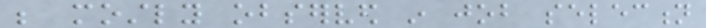be mostly observed in job selection
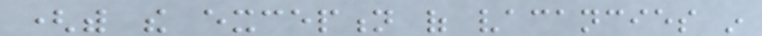(with the exception of vacancies in
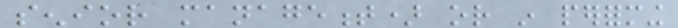senior management) or in performing
